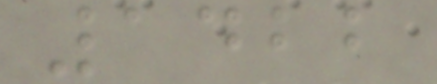1422
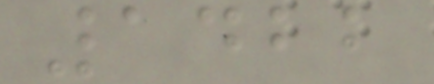1422
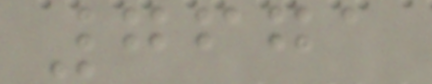7671
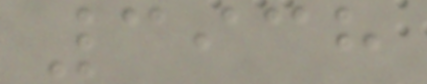3938
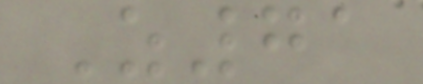Z71
